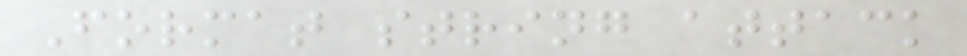Format string attack
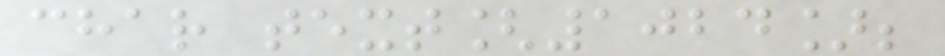char text[1024];
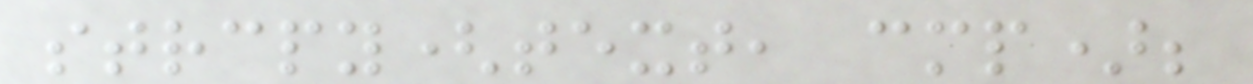strcpy(text, cmp);
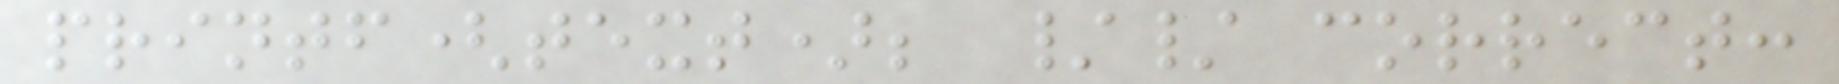printf(text); // correct:
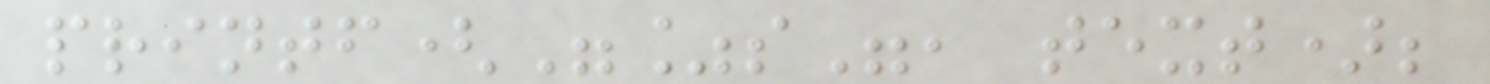printf("%s", text);
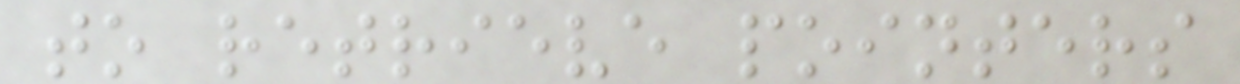to retrieve pointers
